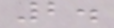2.
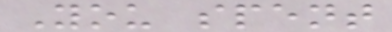You spent
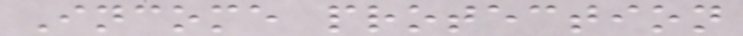Income protection
